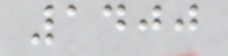1400
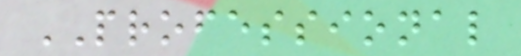PROFESSIONAL
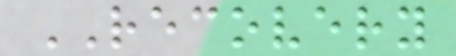RECOVERY
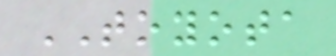TOYOTA
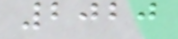2020
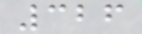326
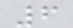6
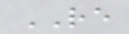RE
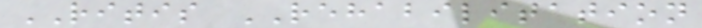RITIS REHABILITATION
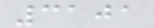3101
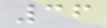36
